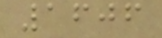1606
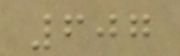607
